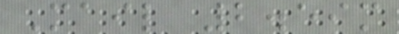Mail 2.59m
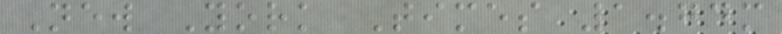New York Times 1.74m
